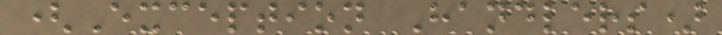(Exception Handlers)
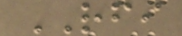RFI
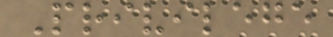Privilege
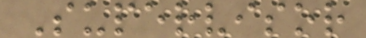Supervisor
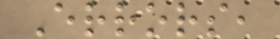Errors,
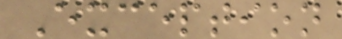Exception
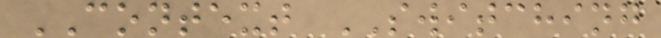CONTEXT SWITCHING
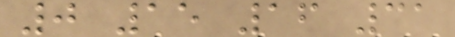0 15 16 31
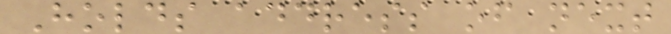Holds address of next
